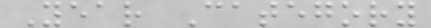Year Category
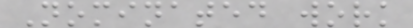Nominated work
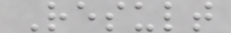Result
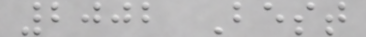2002 Best
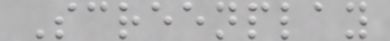Screenplay
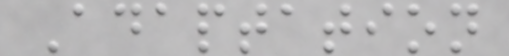Adaptation
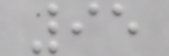95
